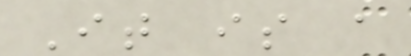It is a
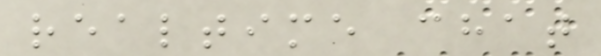realtime chat
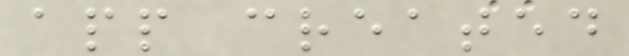app created
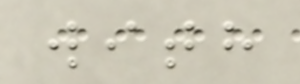with
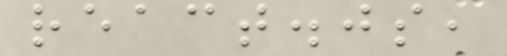react.js,
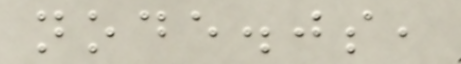node.js,
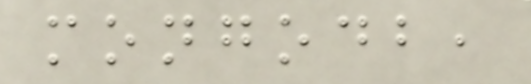mongodb,
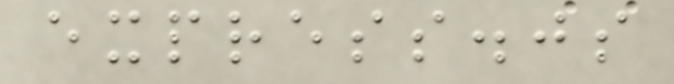express.js
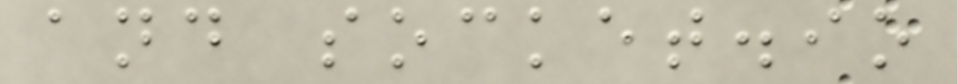and socket.io
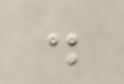.
